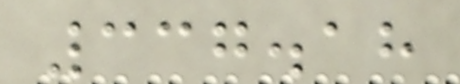337.18
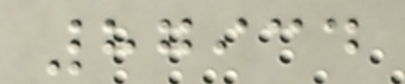87934
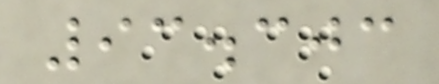93.303
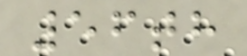56th
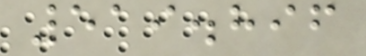519.896
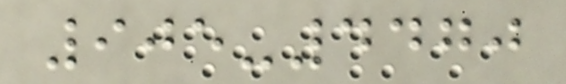905-4470
